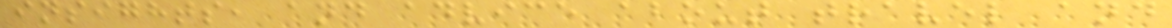insights, and advice about travel and
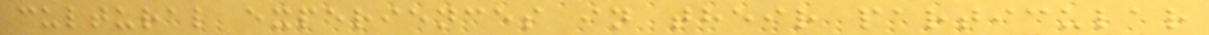cultural experiences in their particular
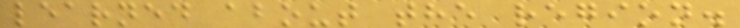learned about the region.
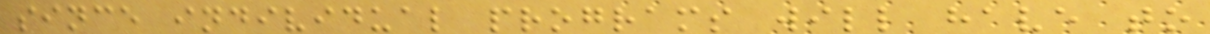since individual programs will have to
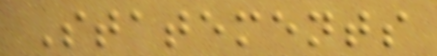Statements
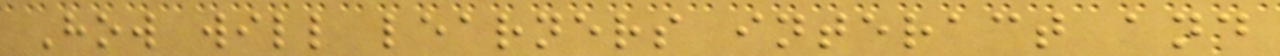How will learners interact and
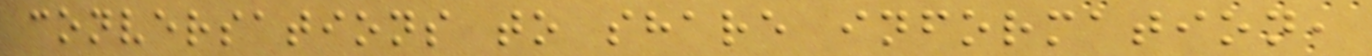conversations to share information,
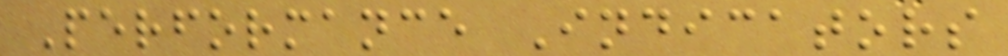Performance Indicators
